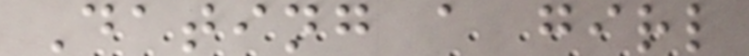Dating a girl
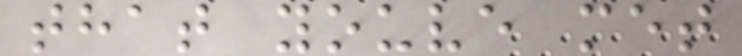that youve met
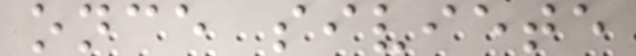once siviete
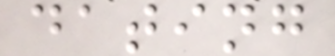dating
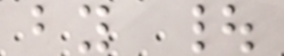by |
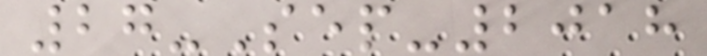27-Sep-2018
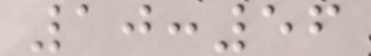10:56
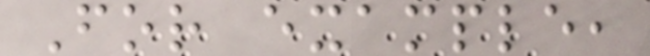For example,
